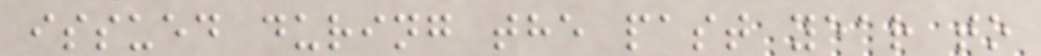issued during the past year to
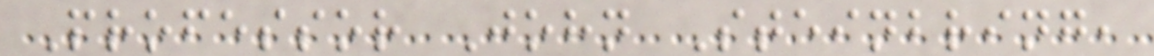Professor John Steinbring,
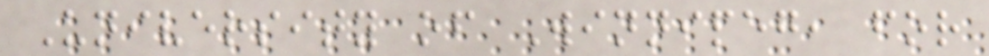University of Winnipeg, for
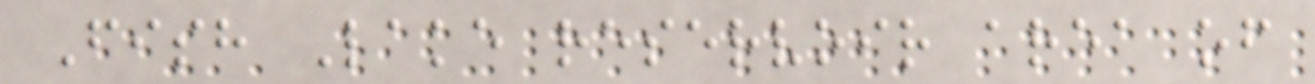Fish Lake reservoir area of
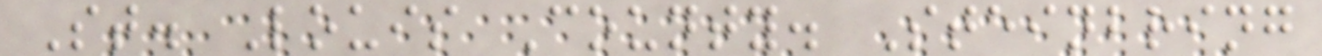St. Louis County. Steinbring
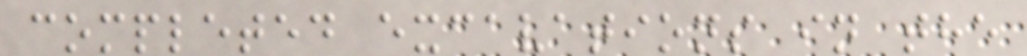completed excavations in the
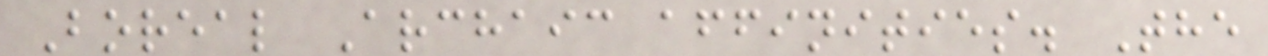Boreal Archaic affinities. The
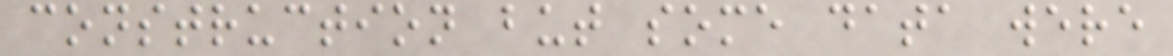construction but some data were
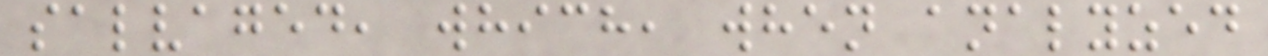salvaged, which, when analyzed
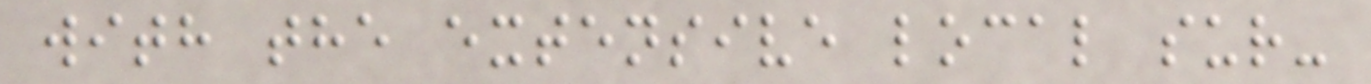with the extensive local sur-
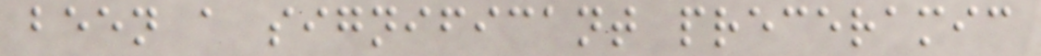been a significant preceramic
